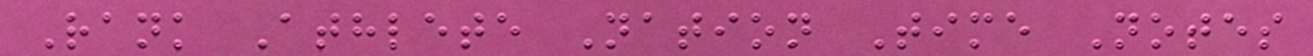Rank Athlete Nation Time Notes
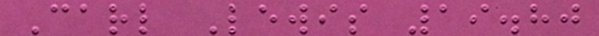Carl Lewis 19.80
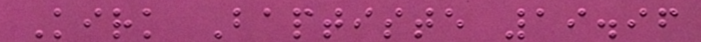Kirk Baptiste 19.96
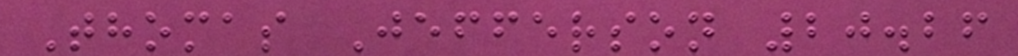Thomas Jefferson 20.26
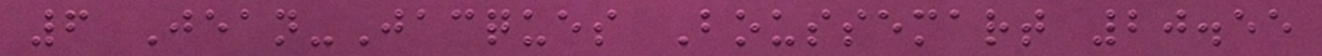6 Jean-Jacques Boussemart 20.55
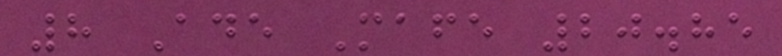8 Ade Mafe 20.85
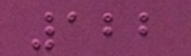122
